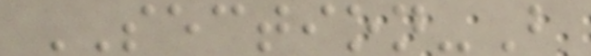SECTION-B
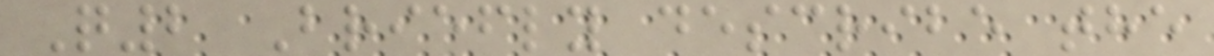Q2 Briefly describe the
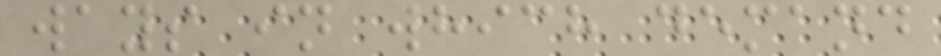ways in which demand
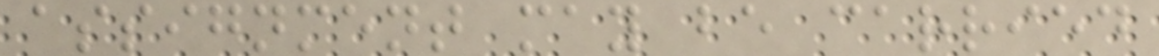assignment may be carried
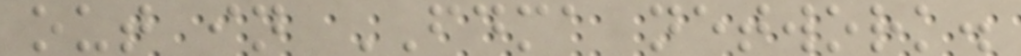out in FDMA network.
